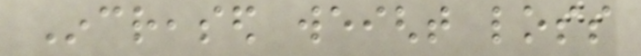Increased weight loss
